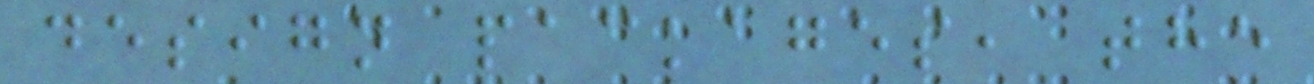design packages, the
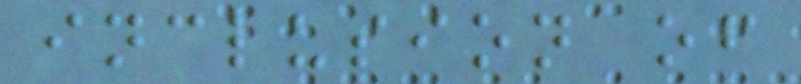inclusion of
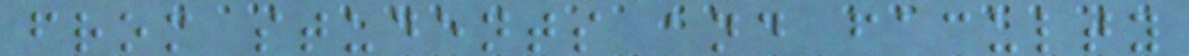from students and faculty
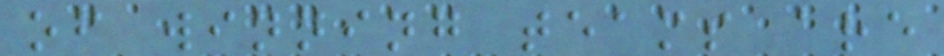of winning teams are
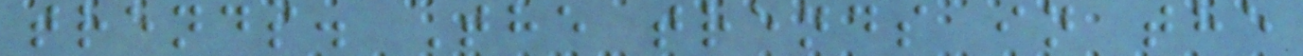trends. The trends in the
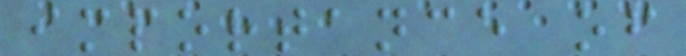importance of
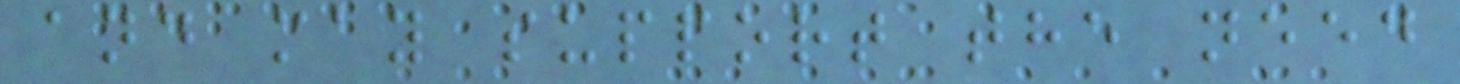and may support the need
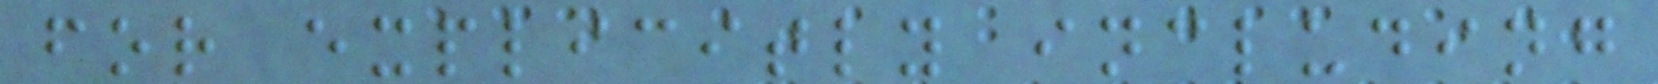for explicitly including
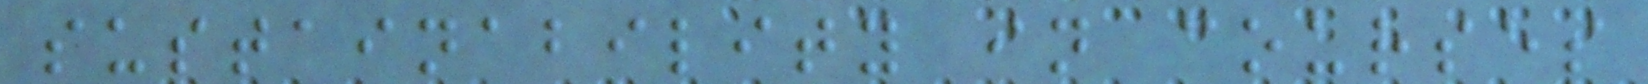sustainability in courses
